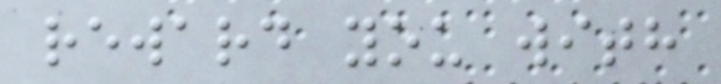reward you with
